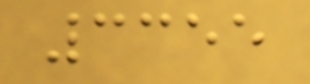3355
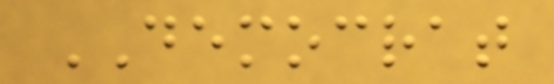DEMOCRAT
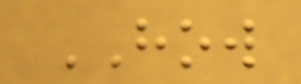HOW
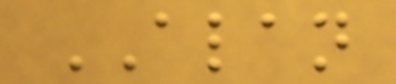ALAN
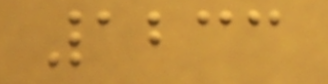1233
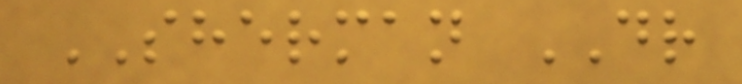SHERMAN DR
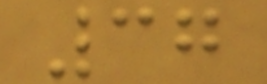37
